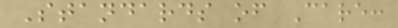Standards of Care:
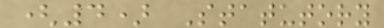(4) Statutory
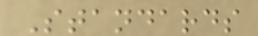Standards
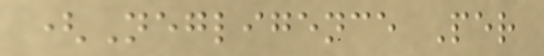(Negligence Per
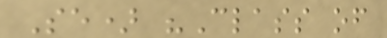Se) "Class of
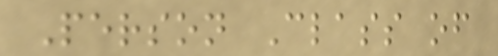Person Class of
